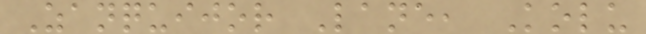Zanquijor Lane, Kolu
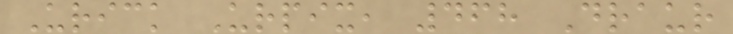Urick Urpix, 468 Draur
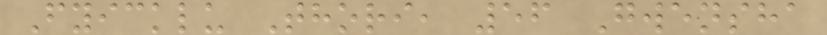Fyicklu Thori, 56 Gwensha
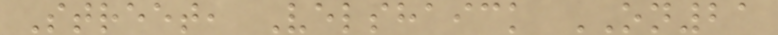Street, Velshaick ON21
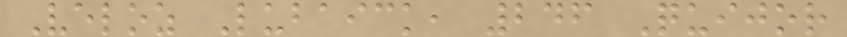Veloz Lubaick, 246 Quijor
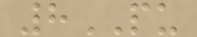8PU
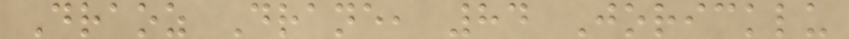Draoz Drane, 84 Joricklu
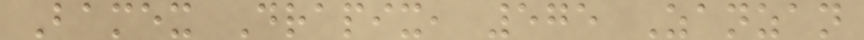Bamex Drapix, 575 Zanzan
